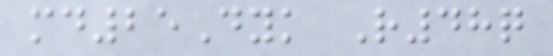md25Dyk R48q
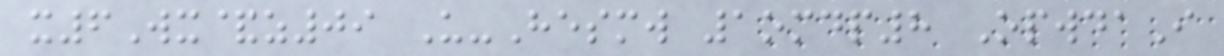x6Wx&z09 U-Hesmw 1omdp8 OpwdaI
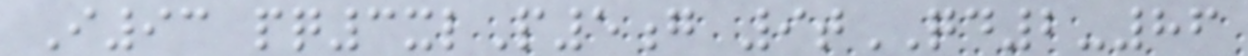I93 pq3xlP5g 9tQD2-86
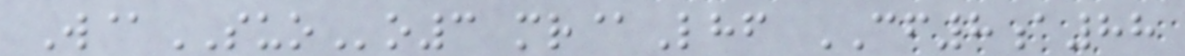W@SUOo3 mr@Lhf CF8a88
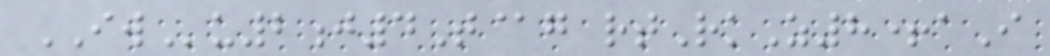IWu2j4T@g rtRkZ8+aI
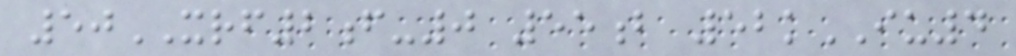50XRF2f-0 55b 52kIU4
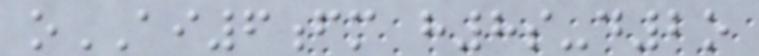oAI6fm h8s-d2o
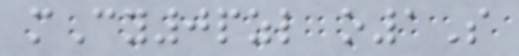mCy0pzl o1S
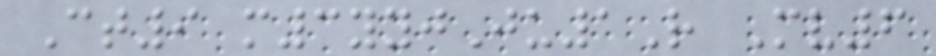Ct9 m3yyjJu1R Mv6
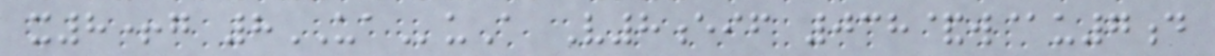x8+g 8UAuA V8eif 038&w@u7d
